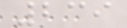239
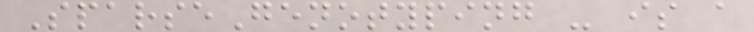SparseGenotyping - is a
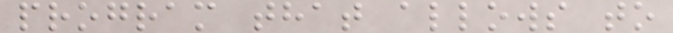program that allows to
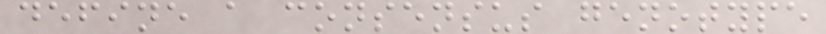define a consensus genotype
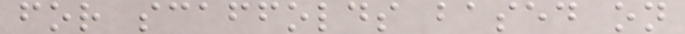for scaffolds based on
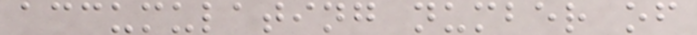accumulating number of
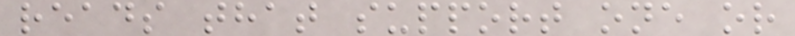reads that support one or
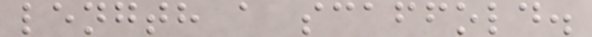length a scaffold.
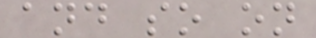and so on
